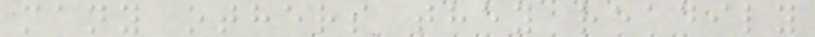many others they readily
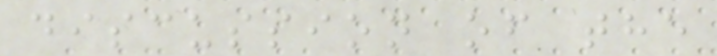discussion of the
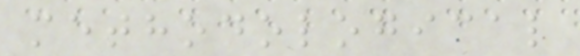methodological
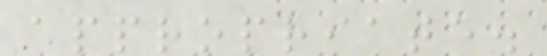appropriate.
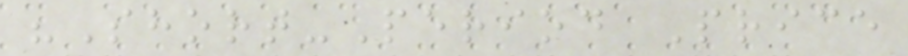"Short-Period Price
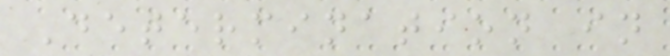Determination in
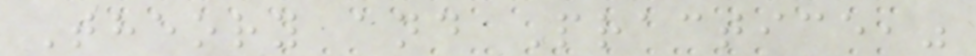Theory and Practice,"
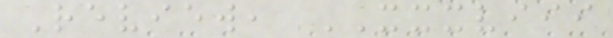Review, XXXVIII
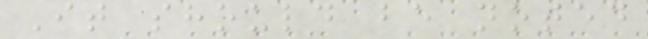It should be noted
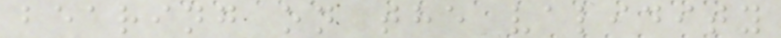bearing on the validity
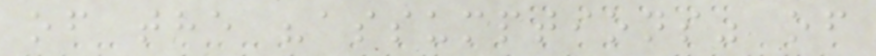of the "assumptions" of
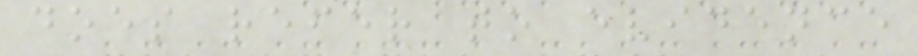does refer to evidence
